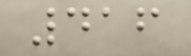416
